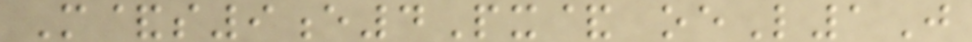M&s9e4Px& oeL1J
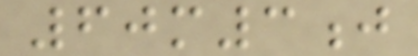60m3j
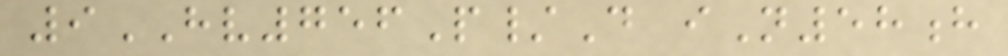9HV756P/D iN58h
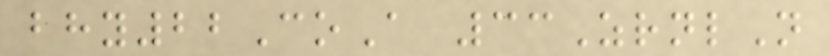bhy22CoA 33ZrnlN
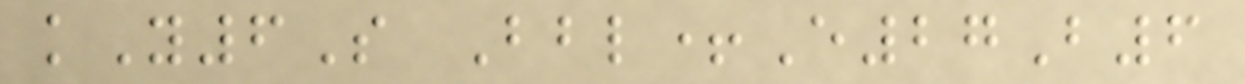kY6S Bbl+E27B6
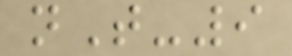nT-9
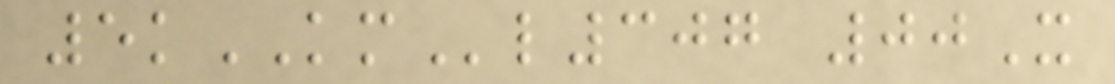5kKMl307 00X
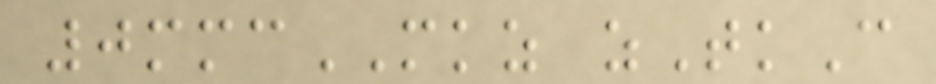0mmcMKZ zTkC
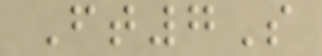Ft7S
